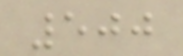500
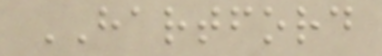HARTFORD
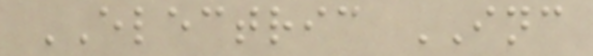ELECTRIC INC
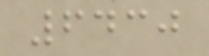6430
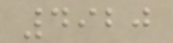4920
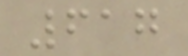617
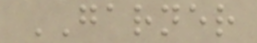GARNER
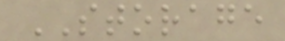STORAGE
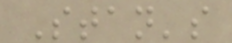Stan's
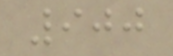900
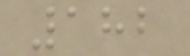182
